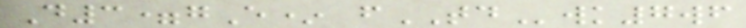D3=gE* fTDwk7wf
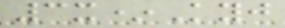3x*Kyj
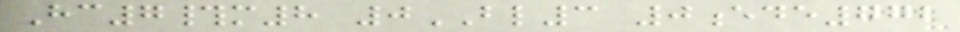Hc7#m8 0BL3 0ede772
